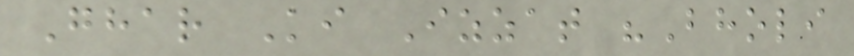Ghar Ki Izzat "Bholi
